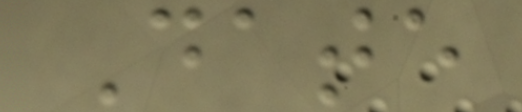Date
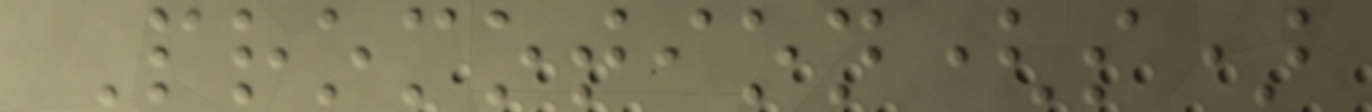Promotion(s)
